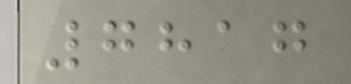7817
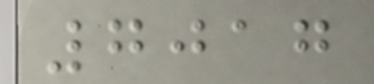7017
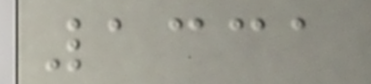1331
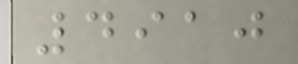4910
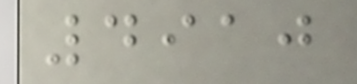4910
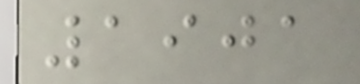1901
